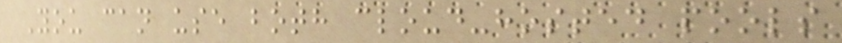You can use both cloud-hosted pools
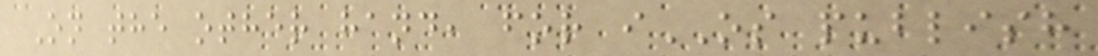On the other hand, for iOS publish
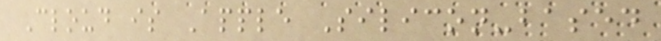Cloud is Apple Silicon-based
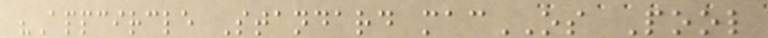"Appcircle Standard macOS Pool
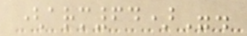(arm64)".
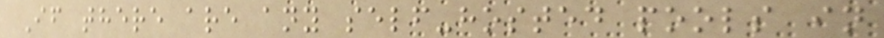If there are any self-hosted pools in
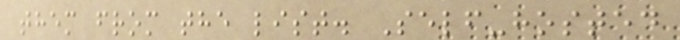them from the list. Self-hosted
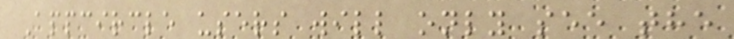Appcircle users will only see the
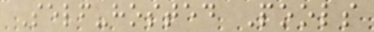Self-hosted Pools
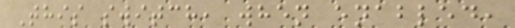This switch, when enabled,
